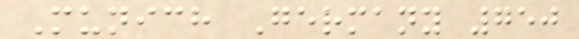Munich Germany 750
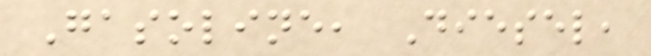Gasoline, Diesel,
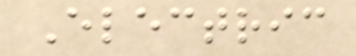Electric
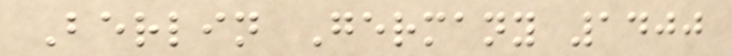Berlin Germany 1400
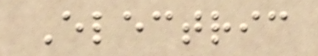Electric
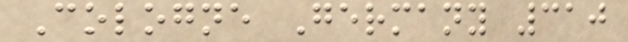Cologne Germany 310
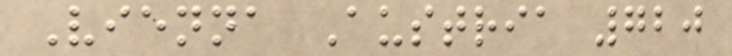Vienna Austria 720
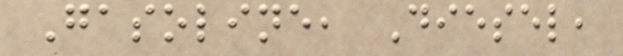Gasoline, Diesel,
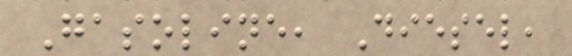Gasoline, Diesel,
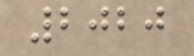2020
